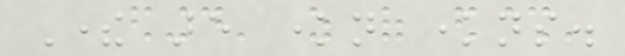There are known knowns.
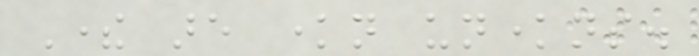There are known unknowns.
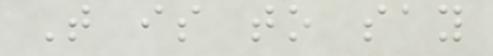That is to say
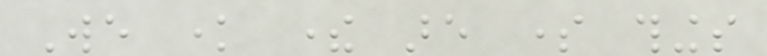We know there are some things
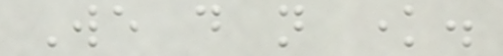We do not know.
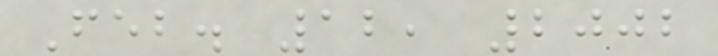Feb. 12, 2002
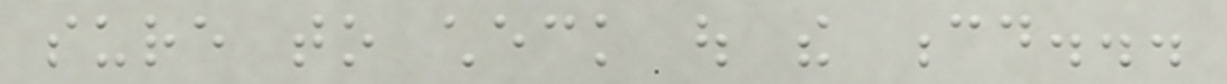sure to check out the cd...
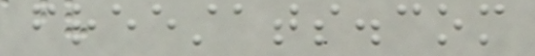freestats.com
